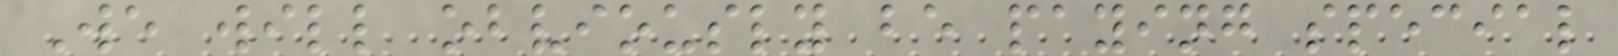We will obviously be paying special
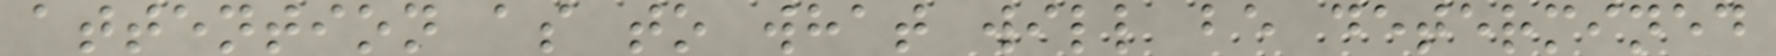attention as to what will be determined
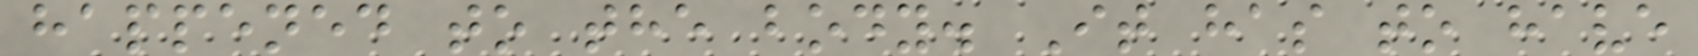happened to the body. It has to have
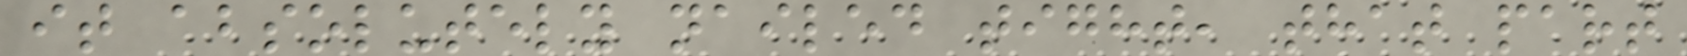it absolutely nailed tight, that part
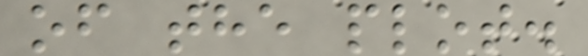of the plot.
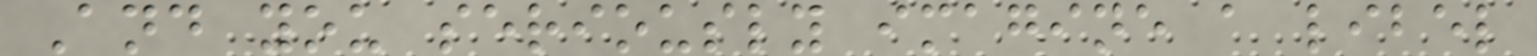And you seriously imagine a libel
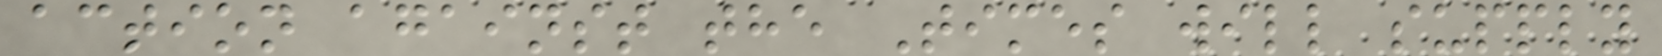action against the Times will supply
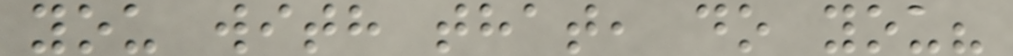you with that, do you?
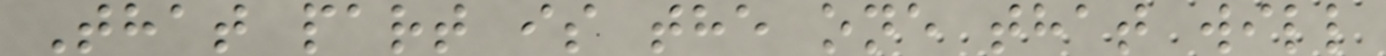That part is the one that will
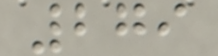279
